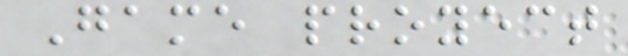Game proyect
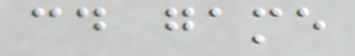cd game
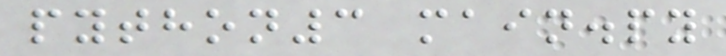python3 main.py
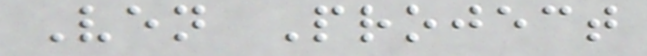Ven Project
